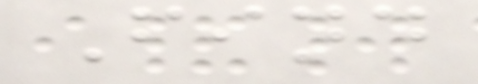Find
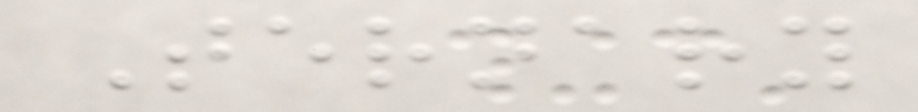Ternary
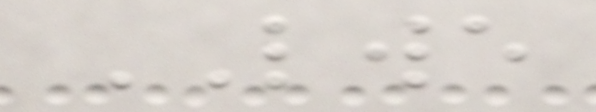LWE
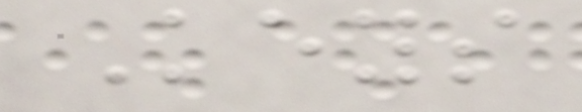Keys
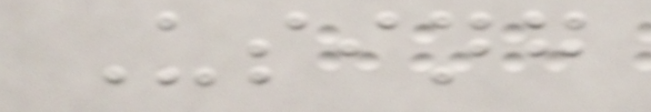Using
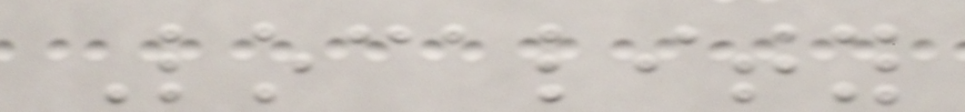Locality
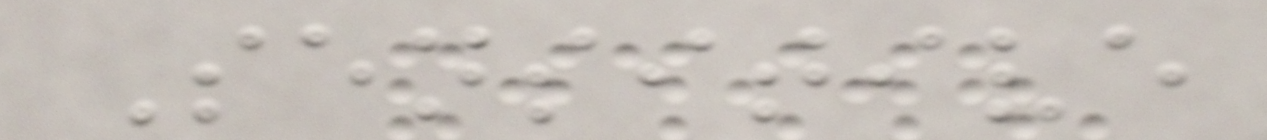Sensitive
